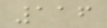116
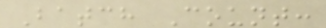Batch Count:
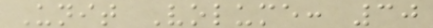Unit Volume: 30
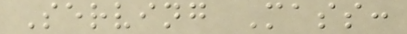Serving Mass:
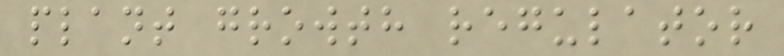plant growth regulator
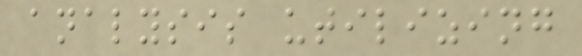analysis utilizing
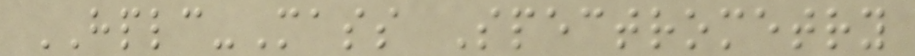HPLC-Mass Spectrometry
